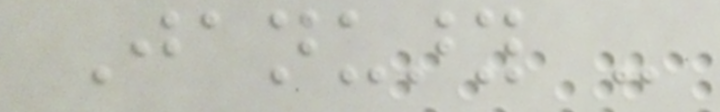January -
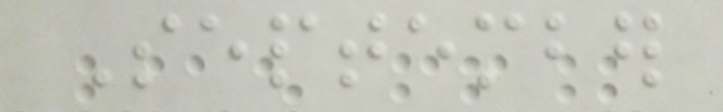September
